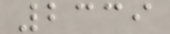2339
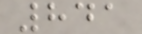841
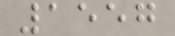1557
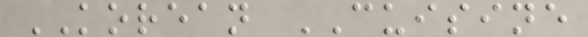KOREAN CUISINE
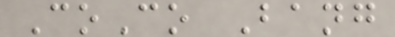CoCo Bang
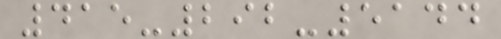415-292-5144
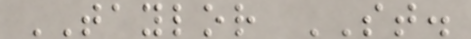TAYLOR ST.
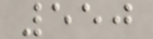550
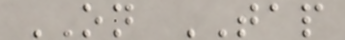ON TAP
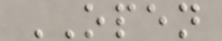OPEN
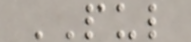PUL
